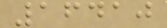16410
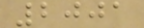2001
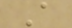A
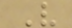V
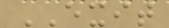EXIT
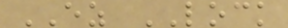EZ LOCK
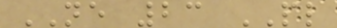NE 23 PL
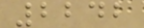2242
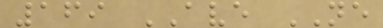169 AVE NE
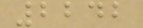2242
